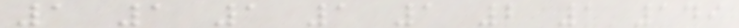1 1 1 1 1 2 1 149
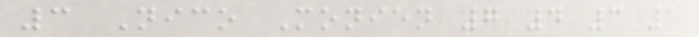3 Nico Monien 7 4 3 1
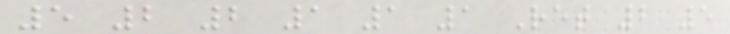5 2 2 1 1 1 Ret 2 5
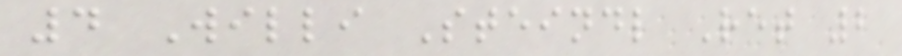4 Willi Steindl Ret 2
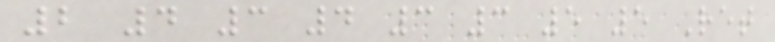2 4 3 4 3 3 5 5 Ret
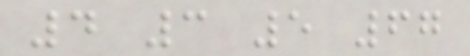4 3 5 67
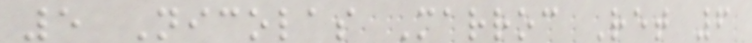5 Nicolas Marroc Ret 6
